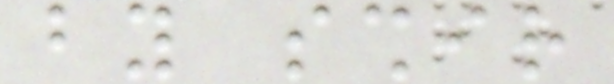by sshir
